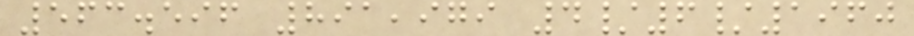563.596 891,979 4/6/1960
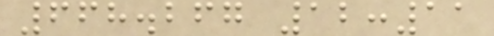668.267 12:11
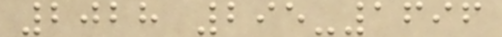2028 295-1696
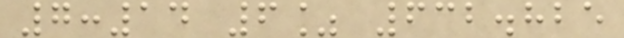7:14 6% 632.825
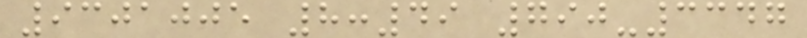9301005 8:49 790-3347
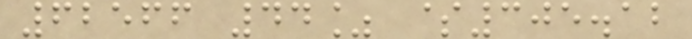62566 44% $305.12
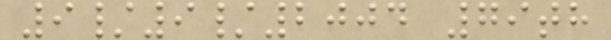9/9/2004 79th
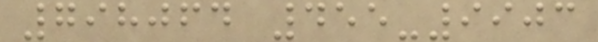798064 455-9903
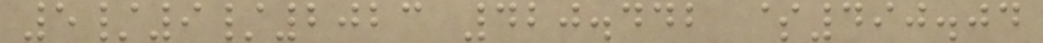5/9/2023 420.442 $490.04
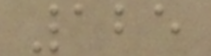125
